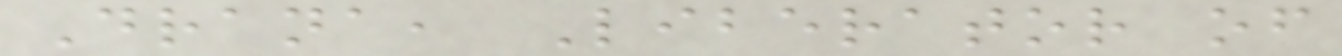Drana, Liberator of
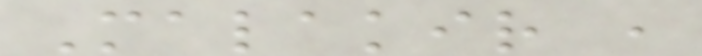Malakir ,
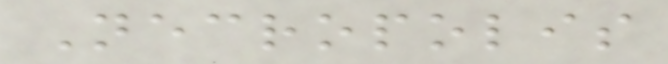Necropolis
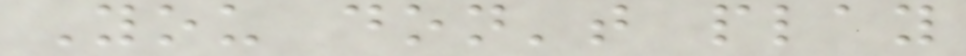You don't play
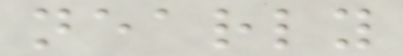nearly
